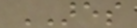ARES
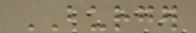BURGER
